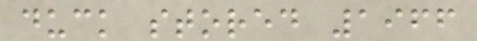duck stored 1966
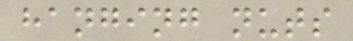hanging nuts
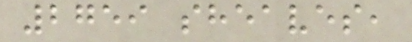2759 sheaves,
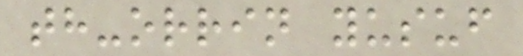th-orrin yusuf
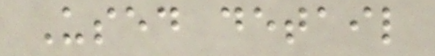Used detail
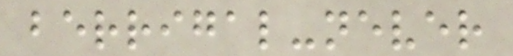berrigal-never
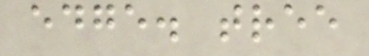edge. tree
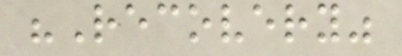"Recovery"
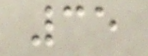35
